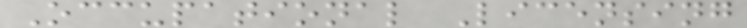Occupational Licensing
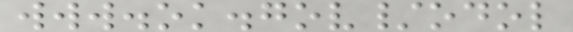www.ok.gov/odol
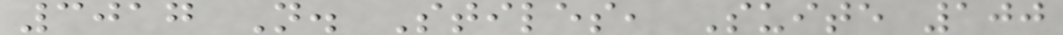3017 N. Stiles, Suite 100
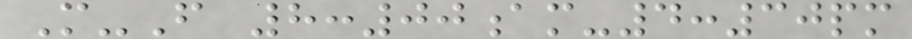M-F 8:00am-4:30pm
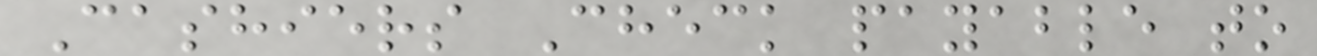Cashiers Check payable to
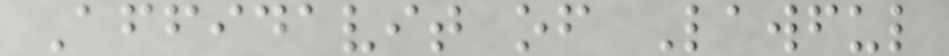Affidavit of Lawful
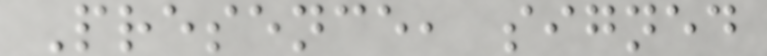Presence, signed
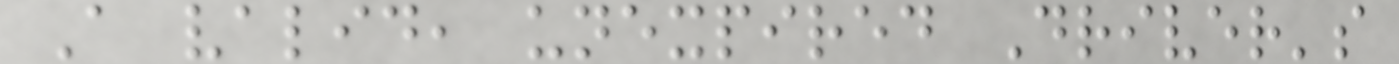A valid, unexpired Driver's
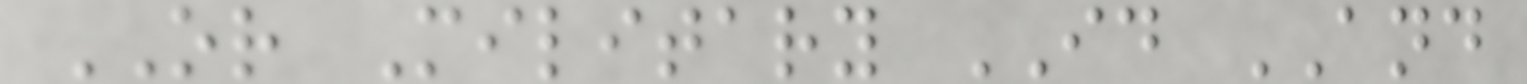OR Military ID AND
